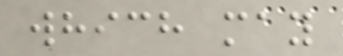which may
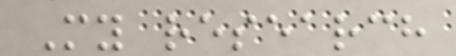My research
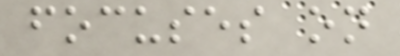focuses on
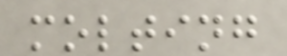molting
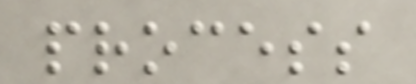process
